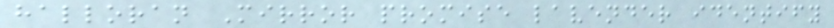halloran Mirror promise lavender identify
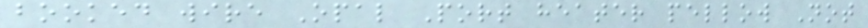booked wire Opal Port heater pellow Not
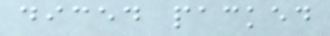diced packed
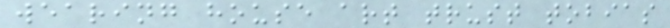wearing house art trust tobias
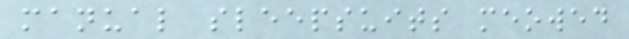manual sleepsuits meowed
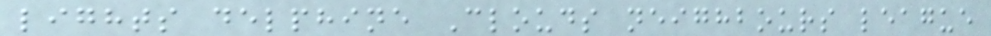lights delphine Clouds neighbours league
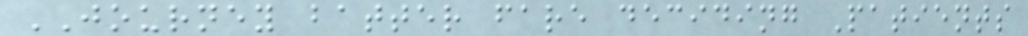JOURNEY batter fare deciding Patients
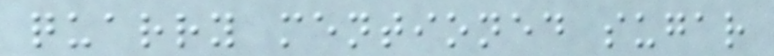quarry mentioned sugar
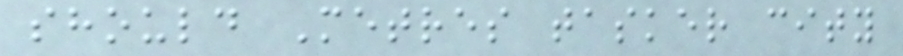should Metres tasker city
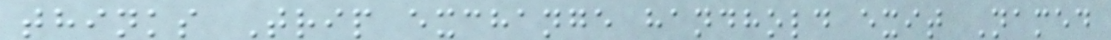thinks Trip exchange handhold exit Named
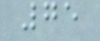75
